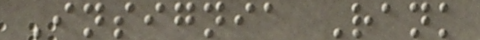Insignia Rank
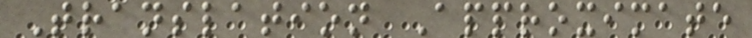Translation Approximate
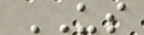US
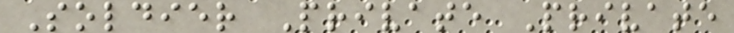Soldier Private Private
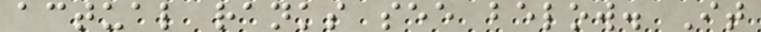actual ranks see below. It
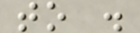to .
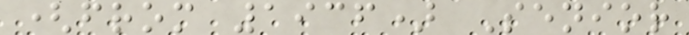(from 1936) Senior
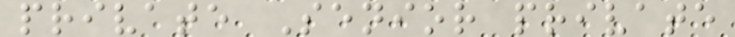private Senior private
